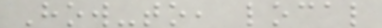How-to, local
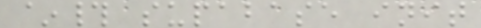~# supabase init
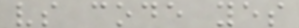vs code yes
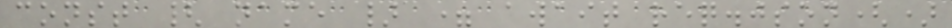const { name } = await req.json()
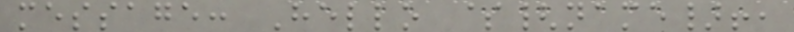message: Hello ${name}!,
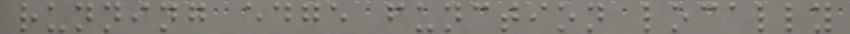running edge function locally
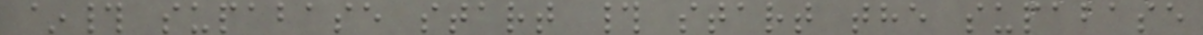~# supabase start # start the supabase
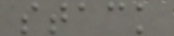stack
